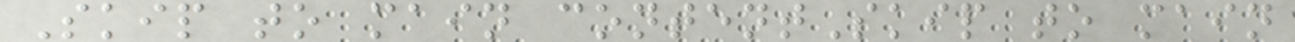Skip to main contentSkip to main
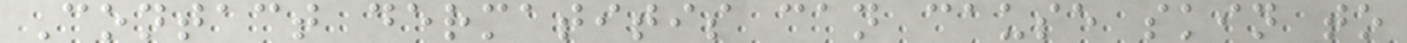Contact dermatitis can cause skin to
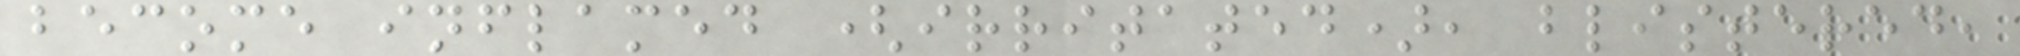become inflamed (irritated), blistered,
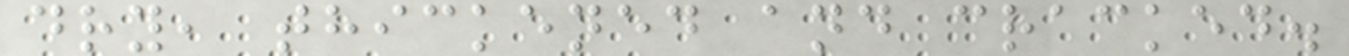dry, thickened and cracked.
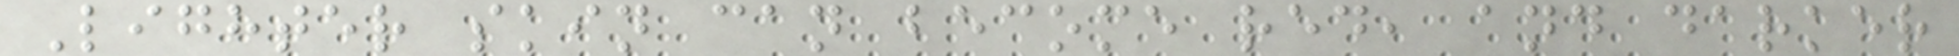Lighter skin can become red, and darker
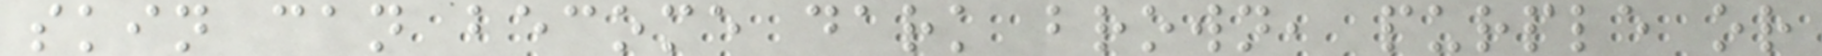skin can become dark brown, purple or
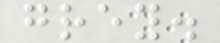grey.
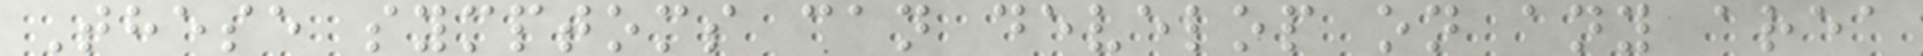These symptoms can develop on any area
